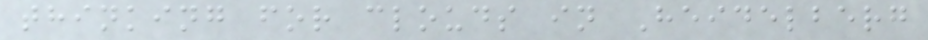thinking for clouds in Heidelberg
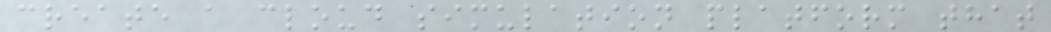create a cloud simulation platform that
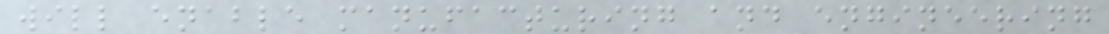will enable manufacturing and engineering
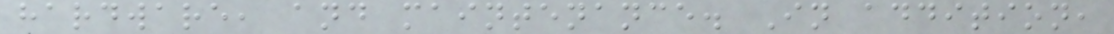hardware, and maintenance. In addition,
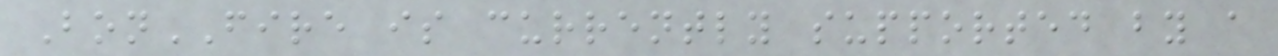BonFIRE is currently supported by a
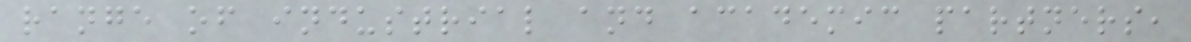range of industrial and academic partners,
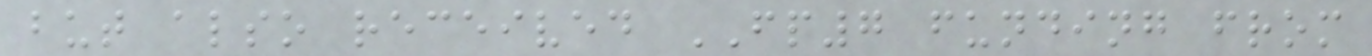but also received FP7 funding from
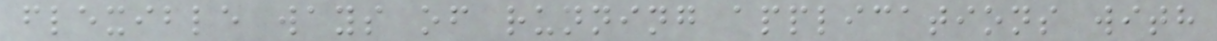flexible ways of running applications with
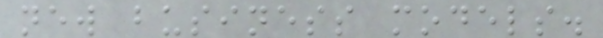new business models.
